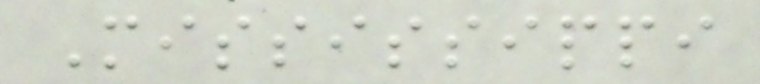Mississippi
